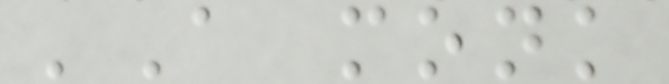'A monk
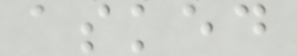asked
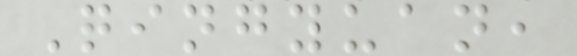Qingyuan,
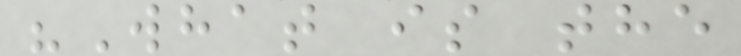"What is the
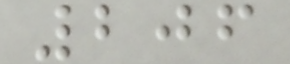206
